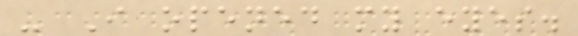- I opened my eyes.
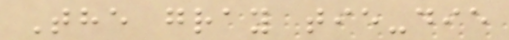The gray tie-die
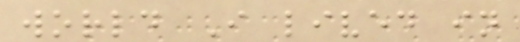world I lived in
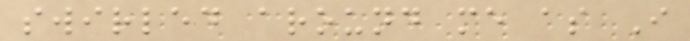swirled around me as I
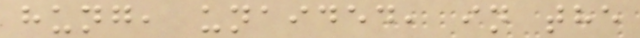hung, unaided, in the
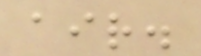air.
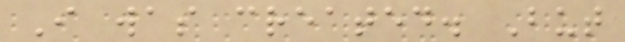I was created. But
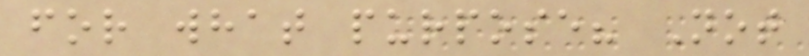for what purpose? Not
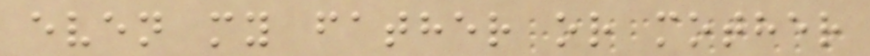even my father or mother
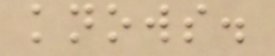knows.
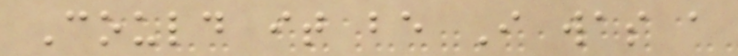Could it be I was a
